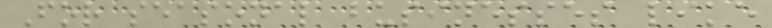For seasonal businesses like
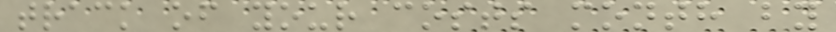track of your costs month by
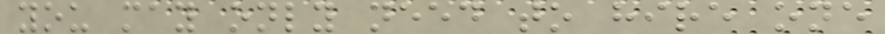you may only need to hire one
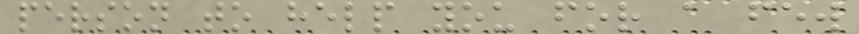person to help you for a few
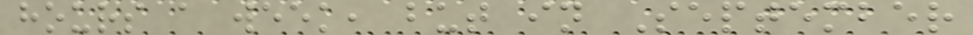hours a week, but in September
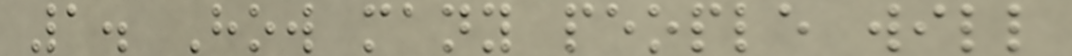1. How many people will
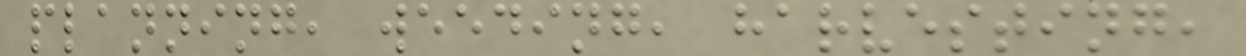planning, weeding, harvesting,
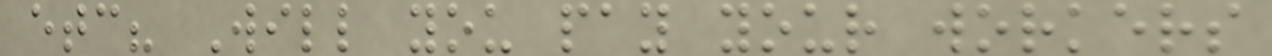etc? Will you pay your workers
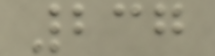237
